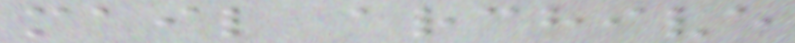mail archive
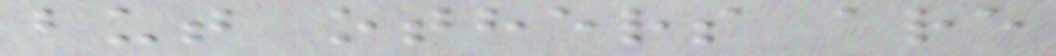but others are
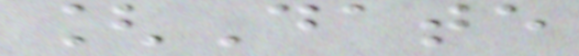[Date
